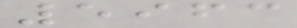5963
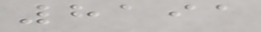8191
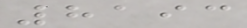8193
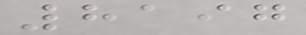8197
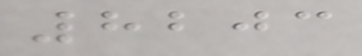8203
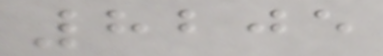8205
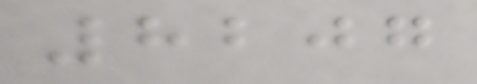8207
